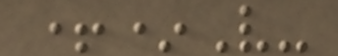+*V-
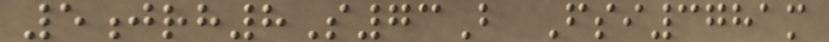5jrh8S73B Fsi3781m
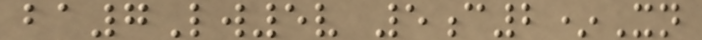ba7Lw5v 5c2*Xn
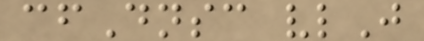cfDnsc vlJ
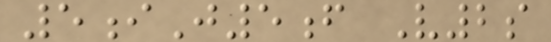5iJ5f V2s
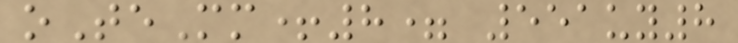oTeMm+8= 551uy8
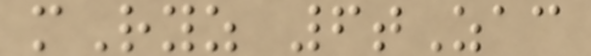mRyz 6tZac
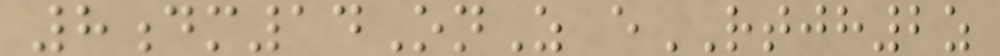8dm14OnZ eRTJH2z
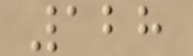128
